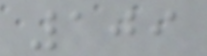109
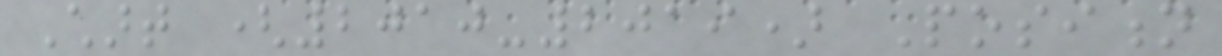Chart (2010-2019) Position
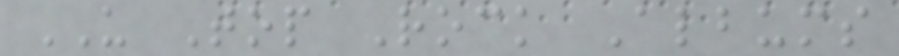US Top Rock Albums
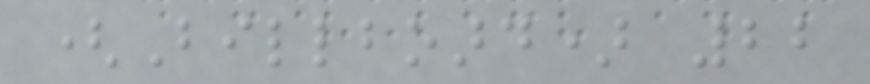(Billboard) 22
